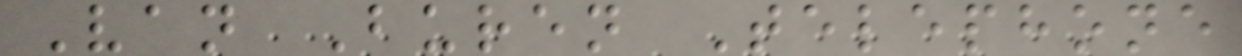Van Buren Telephone
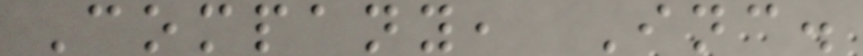Company, Inc.
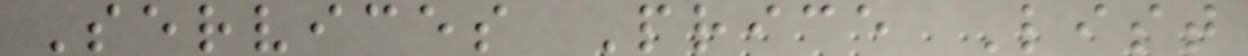Services Price List
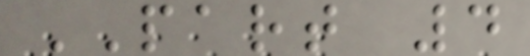PART 4
